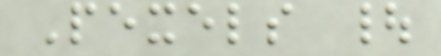Pexels |
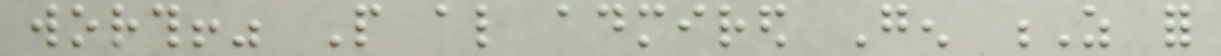worth!" People also admired Gen Z for
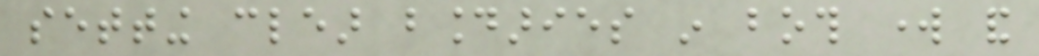setting clear boundaries in both work and
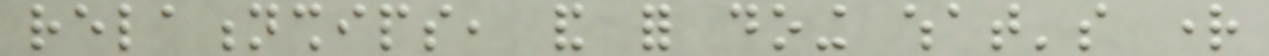relationships, and for doing what's right
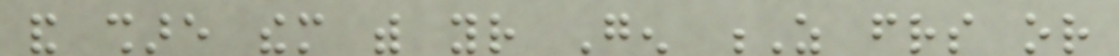and share them with your Gen Z friends or
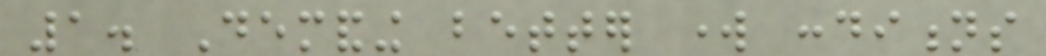1. Demanding better work conditions
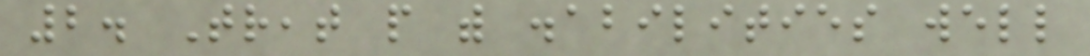2. Treat people with disabilities well
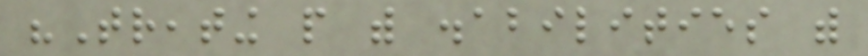"Treating people with disabilities with
